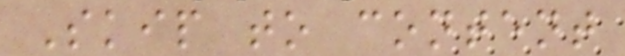Skip to content
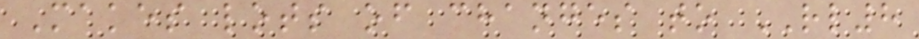Makes lots of changes to RL8
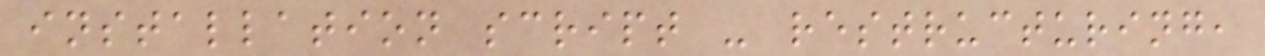installation script - restructuring,
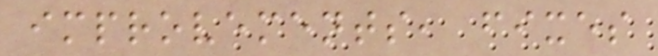improvements, fixes
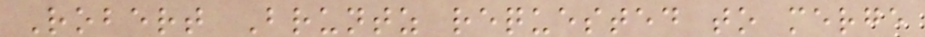Robert Bruntz requested to merge
